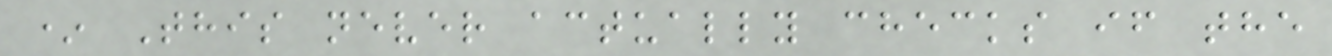* This never actually checks if the
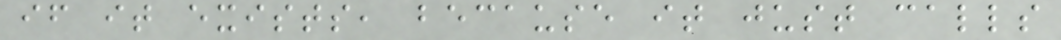if it exists, because it just calls
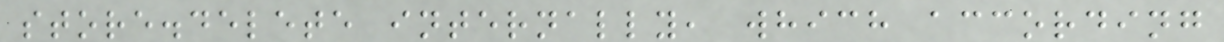store.delete internally, which according
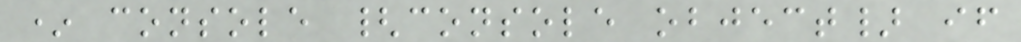* console {console object} if
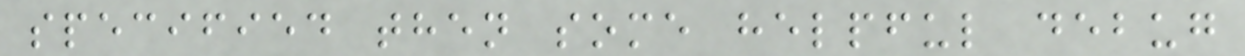specified then some helpful debug
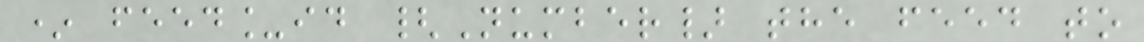* feed_id {Number} the feed to
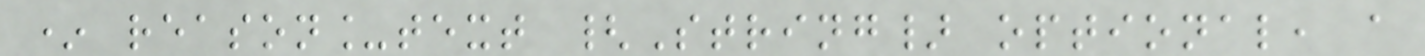* reason_text {String} optional, a
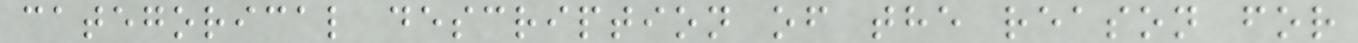categorical description of the reason for
